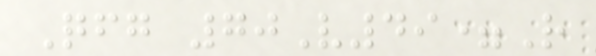Qfg 70V49=R
